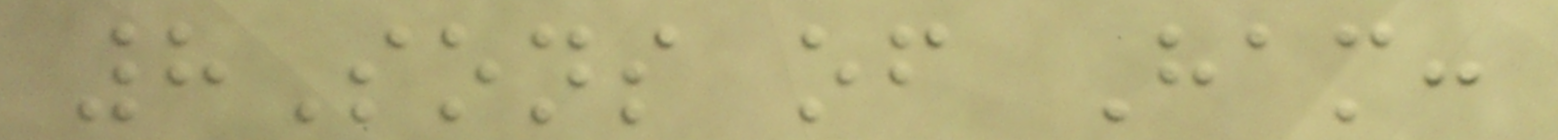8Sons of Ham:
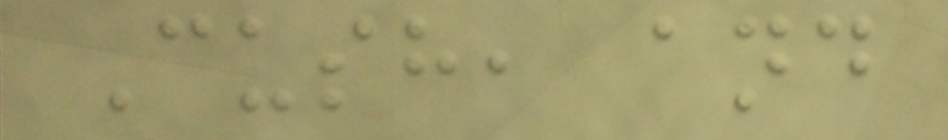Cush, and
